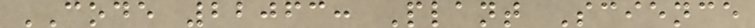CODE 22063: Plant Science
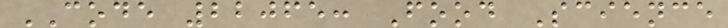CODE 22065: Food Science
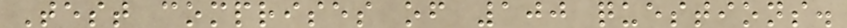Test comprises of 100 questions.
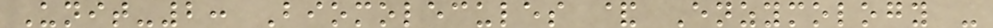Unit-2: Biomolecules & Enzymology -
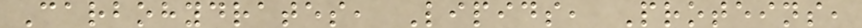Carbohydrates, Lipids, Proteins,
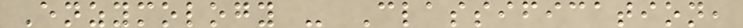Enzymology - Classification,
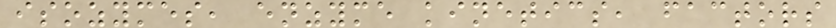isozymes, enzyme kinetics, factors
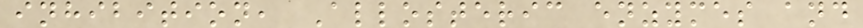inhibition, Allosteric enzymes and
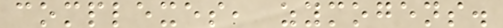complexes, zymogens.
